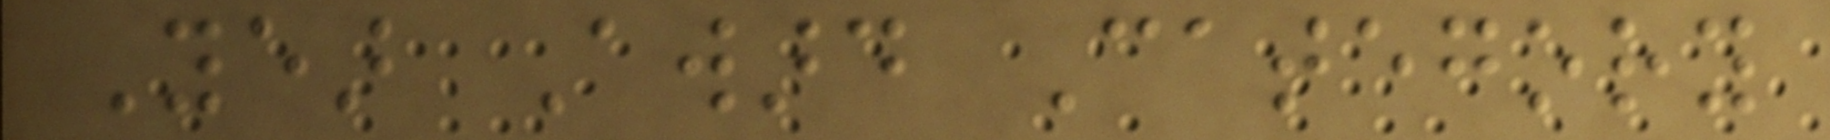Year Award Category
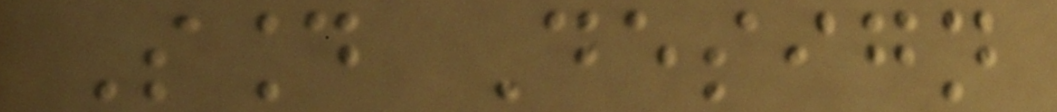Sound Design
